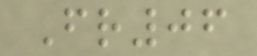Fr06
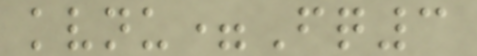kvnu=Fq3
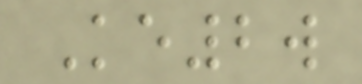Ke2w
